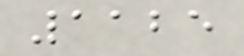1125
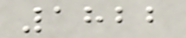1822
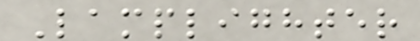Lamplighter
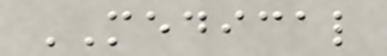MEDICAL
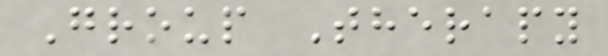Group Therapy
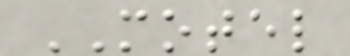MOTEL
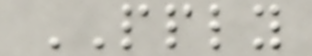PPLY
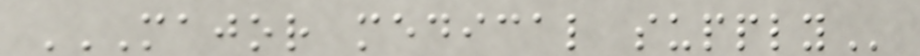MAJOR MEDICAL SUPPLY
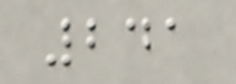241
